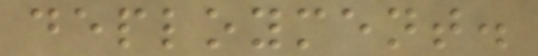deployment.
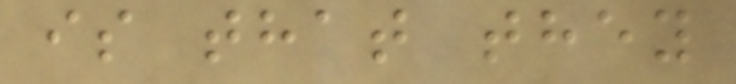is that they
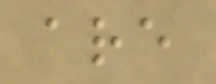are
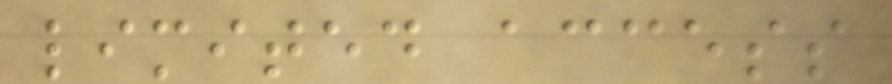limited access
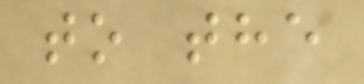to the
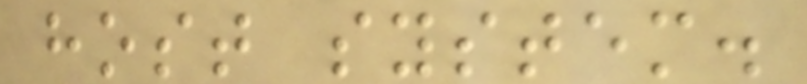host system.
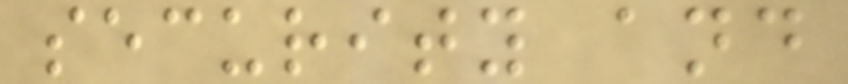security and
